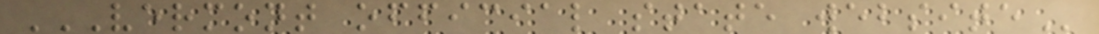VERMONT OFFICIAL STATE WEBSITE
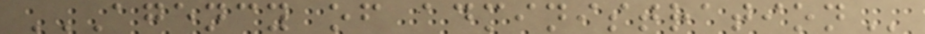AGENCY OF ADMINISTRATION
